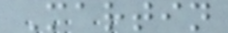Martin
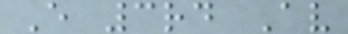E 3rd Av
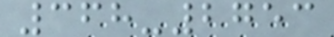368-2753
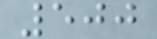500
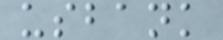usbank
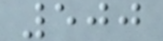500
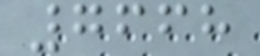7668
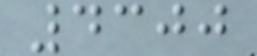4300
